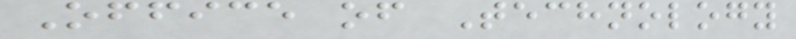Office of Technology
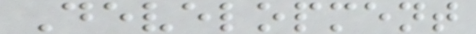Development
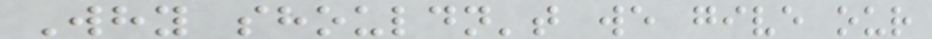Why shouldn't we give our
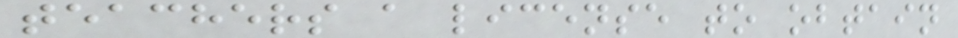teachers a license to obtain
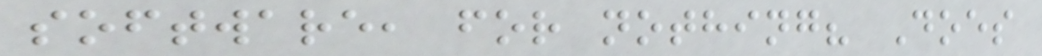software, for nothing? Does
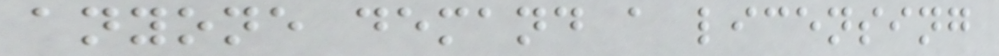anyone demand a licensing
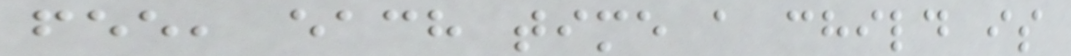fee, each time a child is
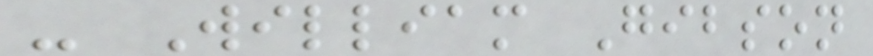- William Gibson
